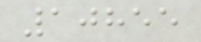10855
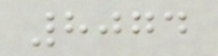8074
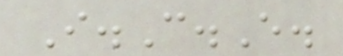I.C.E.
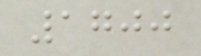1700
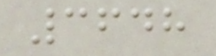3648
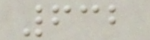632
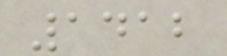1412
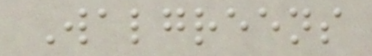Walgreens
